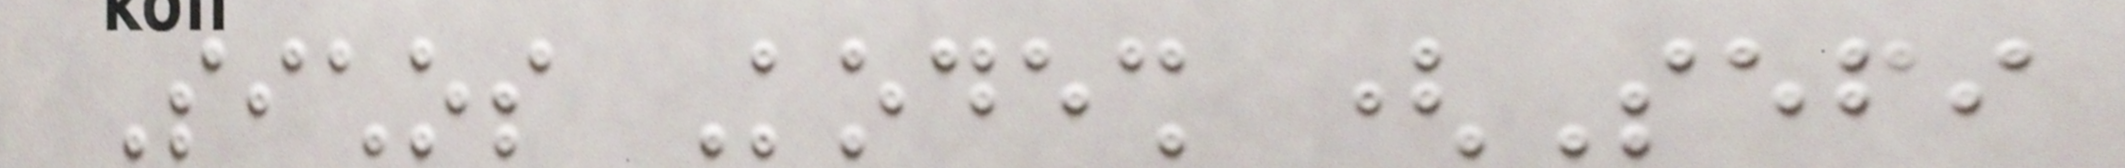Sichos Kodesh (Sefi
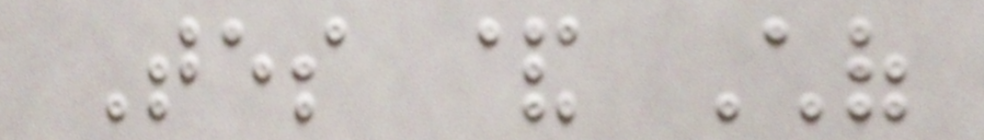Tes & Chof
